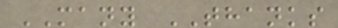MANY THANKS
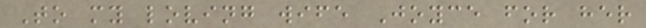To my loving wife Joyce for her
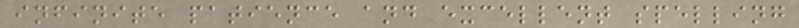infinite patience and excellent spelling
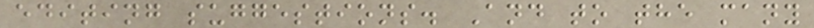editing suggestions. And to the many
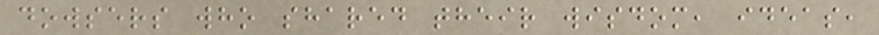dowsers who shared their wisdom, ideas,
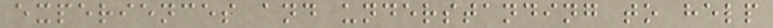experiences and understanding to help
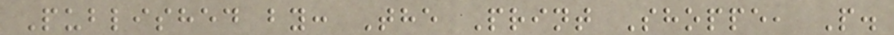Published by: The Print Shoppe, P.
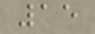15
